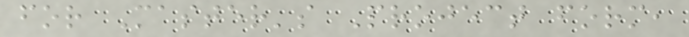for Master's Project form,
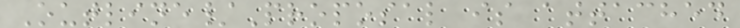Outline/Proposal is attached
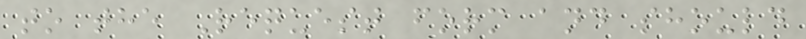to the Request form and should
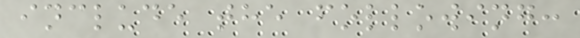include the following:
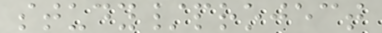study/project
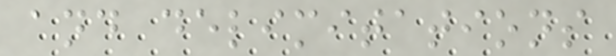and delimitations
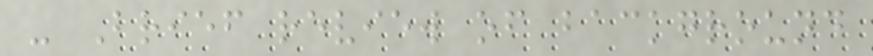- Brief review of background
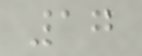17
